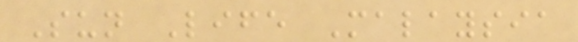Sun Life Malaysia
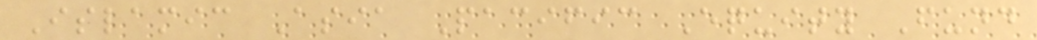Islamic Asia Pacific Equity Fund
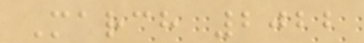March 2022
